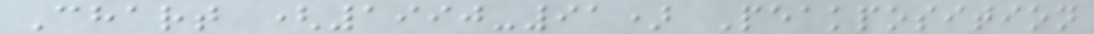Chart (1990-91) Peakposition
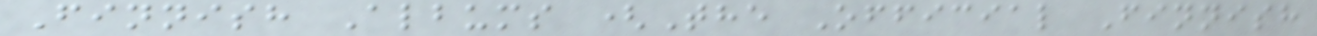Finnish Albums (The Official Finnish
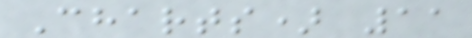Charts) 11
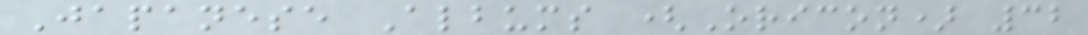Japanese Albums (Oricon) 32
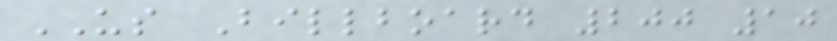US Billboard 200 10
